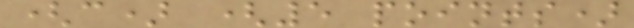(c) (5 points)
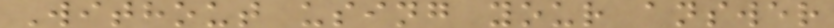Without using your answer
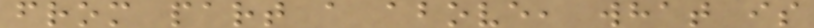from part a above, what is
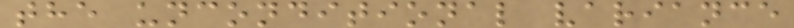the unconditional variance
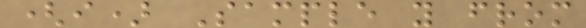(i) Sample y from
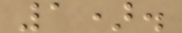1).
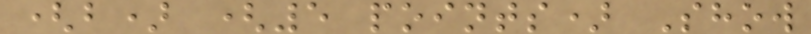(b) (5 points) Show
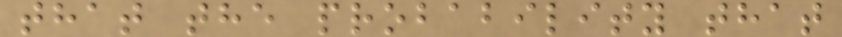that the probability that
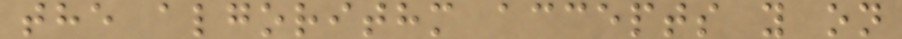the algorithm accepts y on
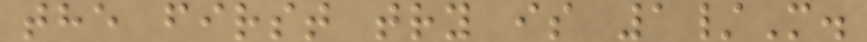the first try is 1/M.
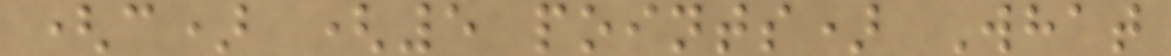(c) (5 points) What
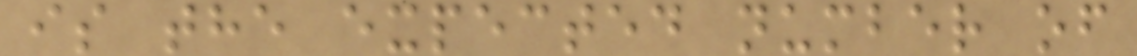is the expected number of
